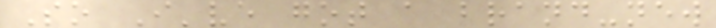So I've got a brand-new
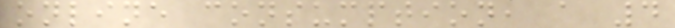online consumption, a 4
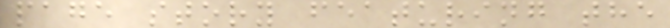page story featuring the
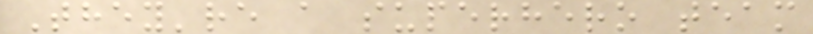They're a superhero team
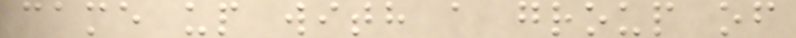came up with a group of
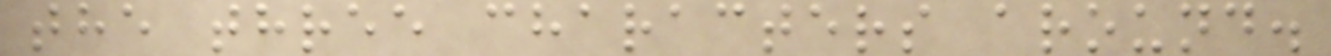the three characters around.
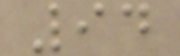94
